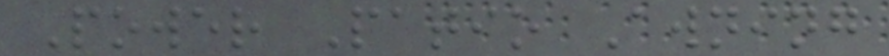Power Patio Awning
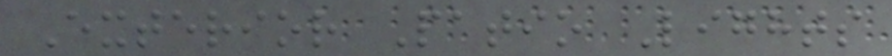Exterior Patio Lights
